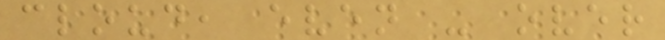cloud, even - over
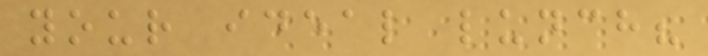your ideal lunch?
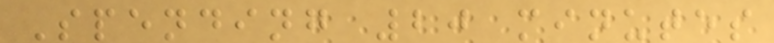Spending 20 minutes
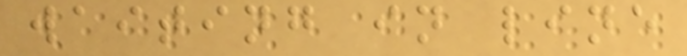waiting in line
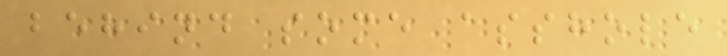behind some asshole
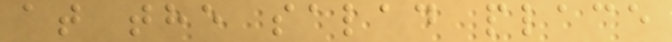at the salad place
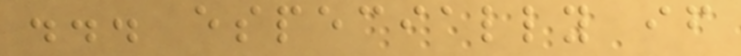... especially if
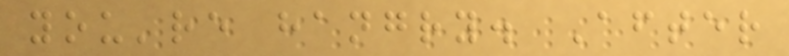you're hangry. After
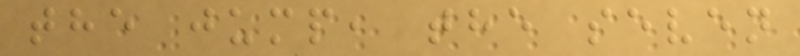the jump, the seven
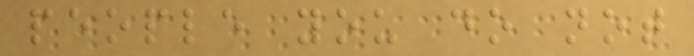people you do not
